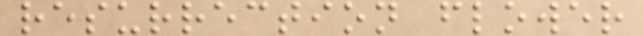resurrection flower
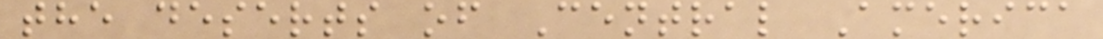the deserts of Central America
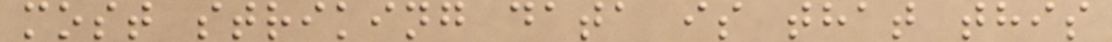most striking data is that this
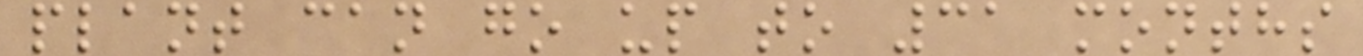plant can go up to 31 months
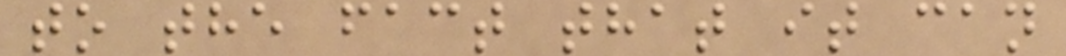to the fact that it can
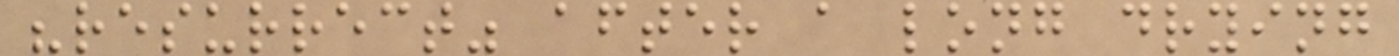"resurrect" after a long drying
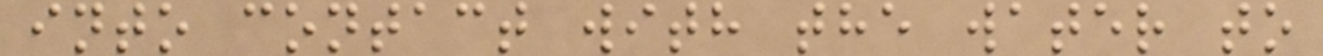into contact with the water to
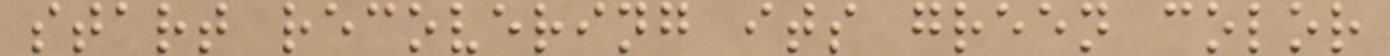start recovering its green color
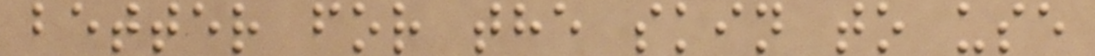better for the skin to use
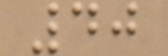40
